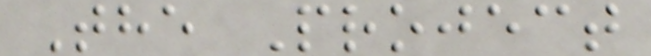The Project
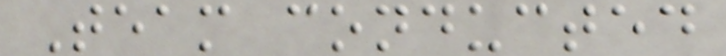Team conducted
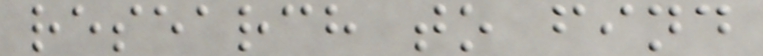research to find
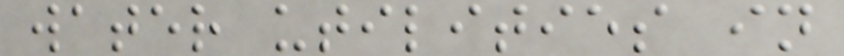water utilities in
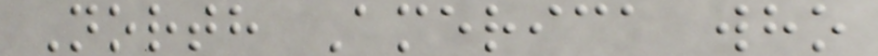North America who
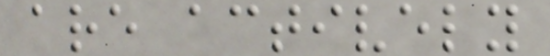are actively
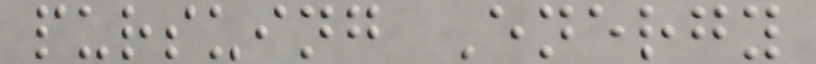pursuing Energy
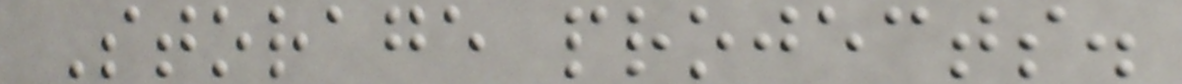Storage projects.
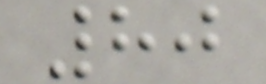80
